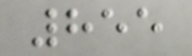855
